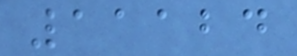11124
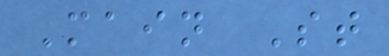Main St
